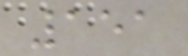151
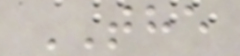THE
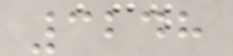3248
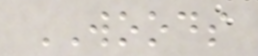WOODS
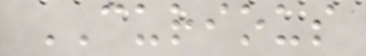CURIOUS
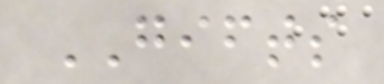GIFTS
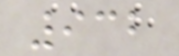932
